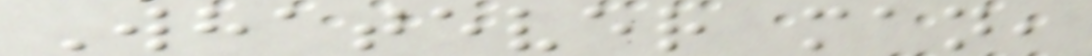Whatever man,
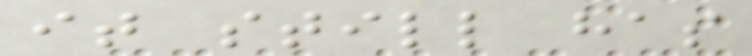it still has
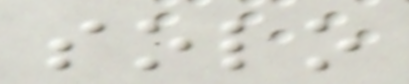solo
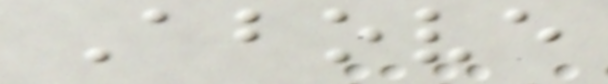Above
